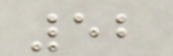52
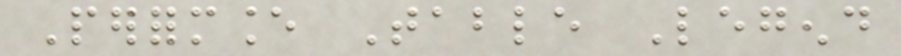Performance Table Legend
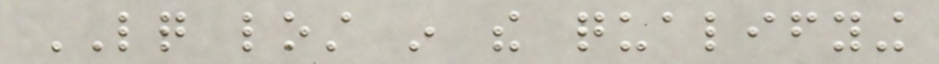LQ lost in the qualifying
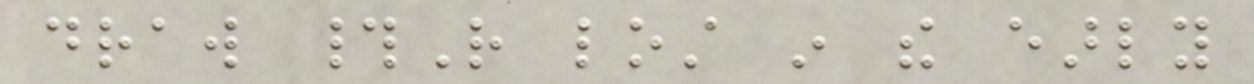draw #R lost in the early
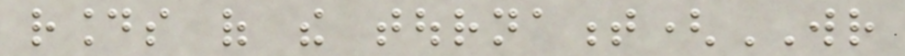rounds of the tournament(WR
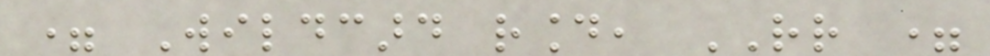= Wildcard round, RR =
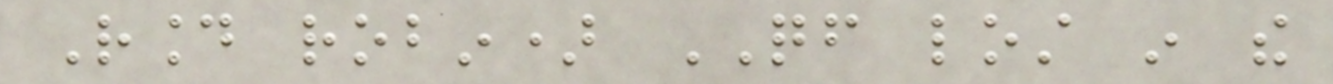Round robin) QF lost in the
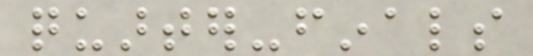quarter-finals
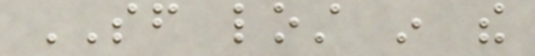SF lost in the
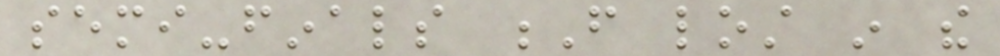semi-finals F lost in the
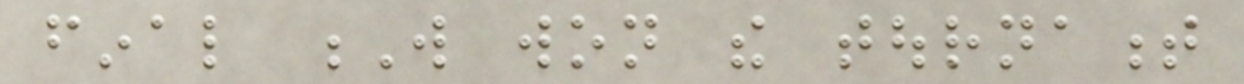final W won the tournament
